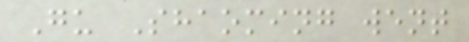Gu Shaoming went
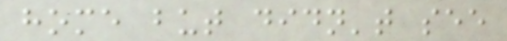home but didn't see
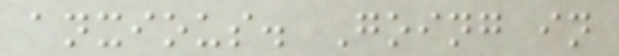anxious. Going in
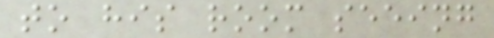to his room seeing
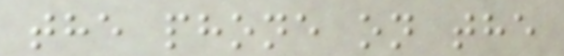the phone on the
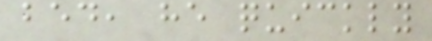bed, he quickly
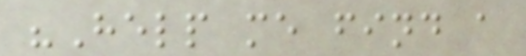"Help me find a
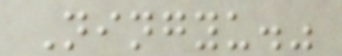Ningyu."
